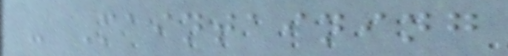- Maintaining
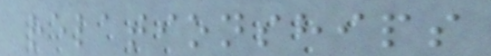relationships
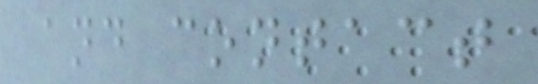and contact
